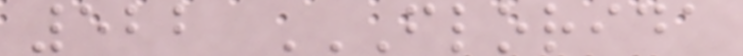522 FLORIDA
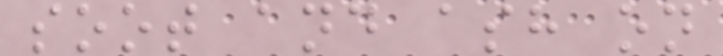soot and ash on
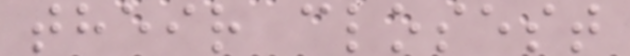their closest
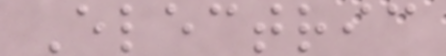Electric
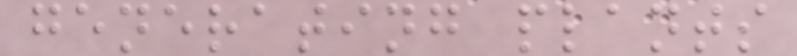generating plants
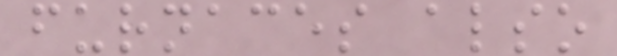furnaces also
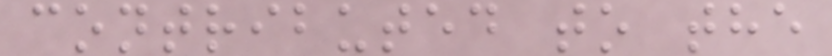contributed to the
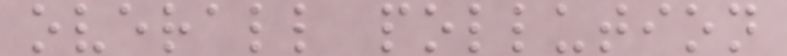overall pollution
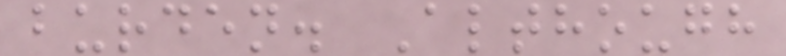burden. Although
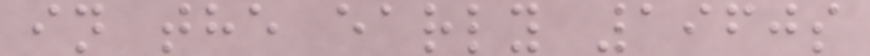in the early 1960s
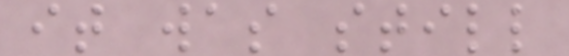it was still
